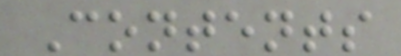Contents
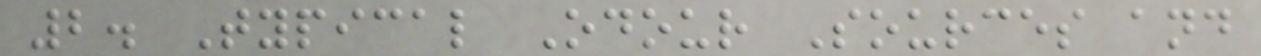2. Typical Odour Sources and
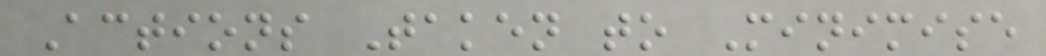Actions Taken to Minimise
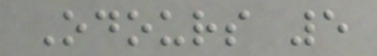Odours 5
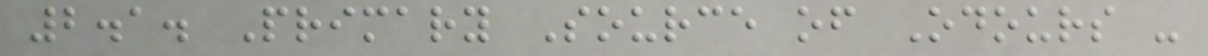2.1. Primary Source of Odours -
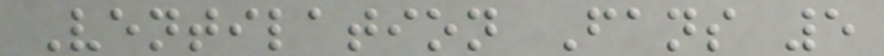Ventilation Fans 5
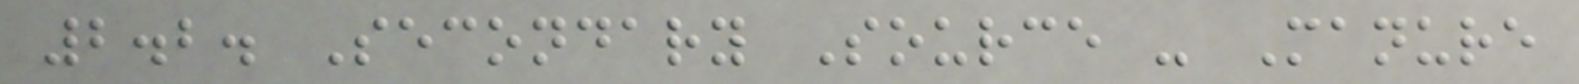2.2. Secondary Source - Manure
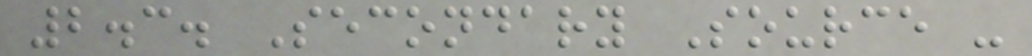2.3. Secondary Source -
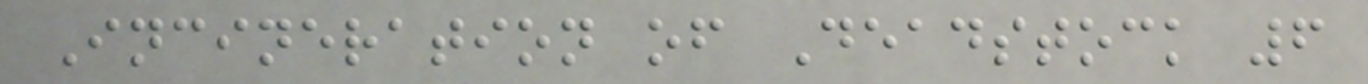Incineration of Deadstock 6
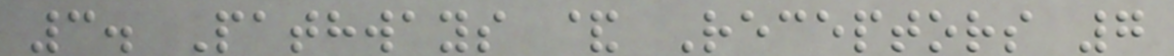3. Pathways & Receptors 7
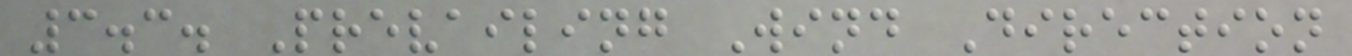3.3. Prevailing Wind Direction
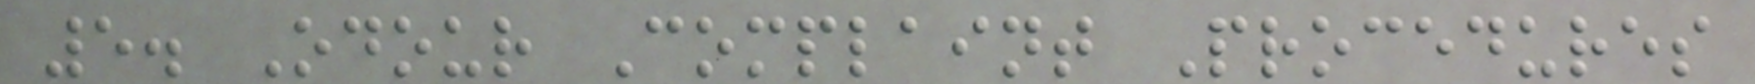5. Odour Complaint Procedures
